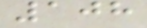108
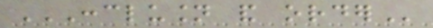CONCLUSION AND ORDER
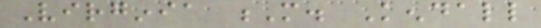Virginia M. Kendall
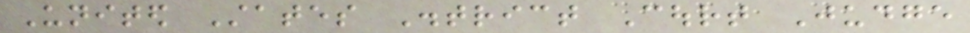United States District Court Judge
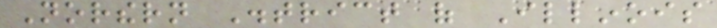Northern District of Illinois
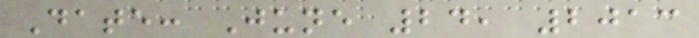Date: June 24, 2013
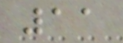11
